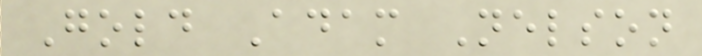Gold Adam Nelson
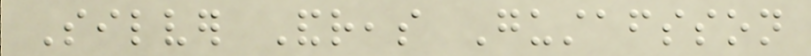Silver Andreas Gustafsson
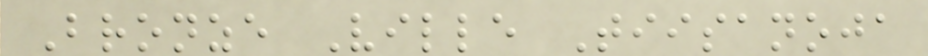Bronze Ville Tiisanoja
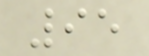95
